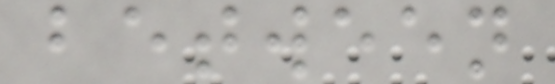between
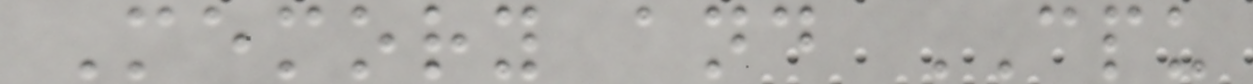Memory and CPU
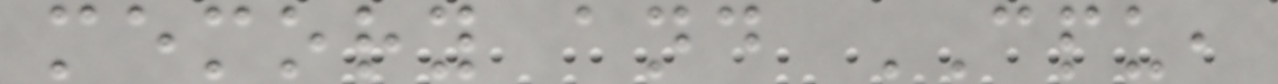memory and CPU,
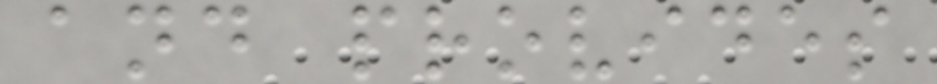and provides
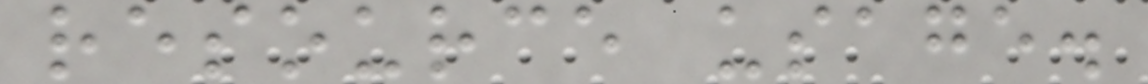resource usage.
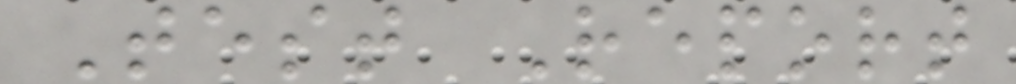Test Report
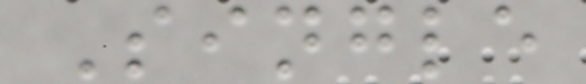Single
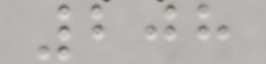208
